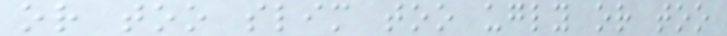or too slim too ugly or too
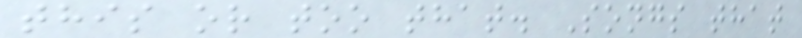this or too that. Songs that
